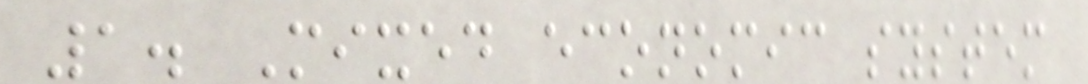1. Mixed economic system
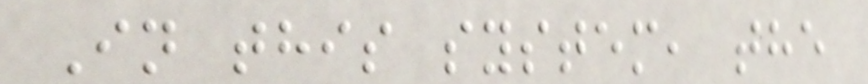In this system, the
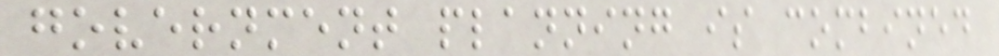government planning is combined
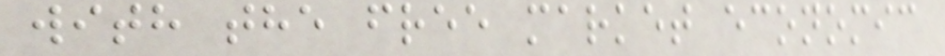with the free market economic
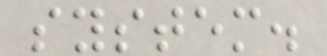system.
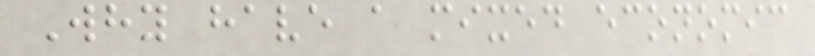Why have a mixed economic
